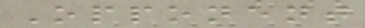Opponent
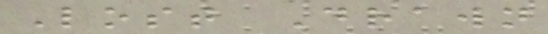Lost Drawn
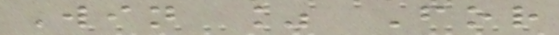Win % For
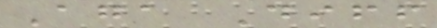Aga Diff
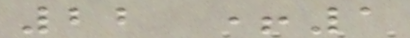22 +1
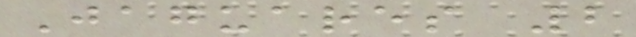Jaguares 2
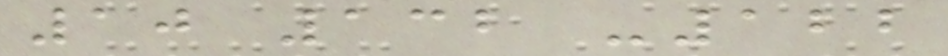10 132 -122
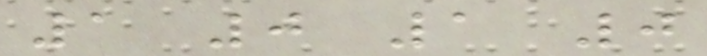1 0 1 0
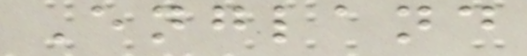England
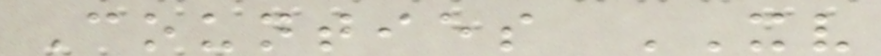Counties XV
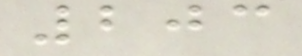203
